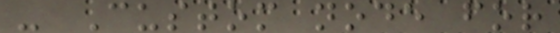- Custom node for
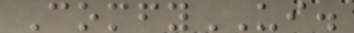ComfyUI.
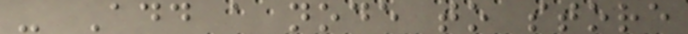- Add a node to store
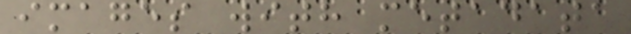images with metadata
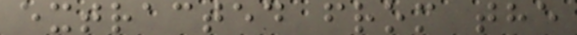extracted from the
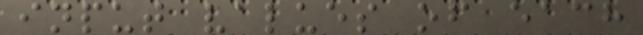input values of each
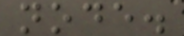node.
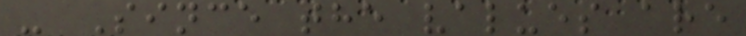- Since the values are
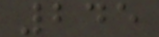245
